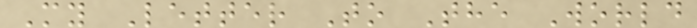My Letter To The World
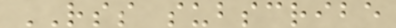RSS subscribe
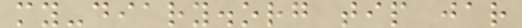my-diary.org tip jar
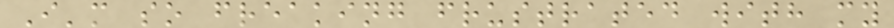I'm so freaking frustrated with my
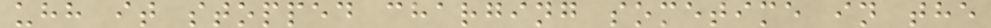uhh it stopped charging sometime in the
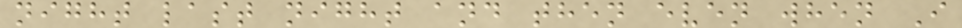night last night and then even when I
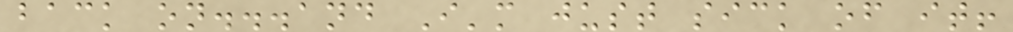back on...and I'm just sick of it!
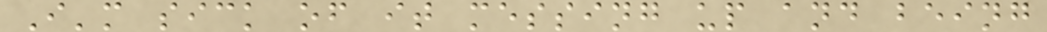I'm sick of it messing up and being
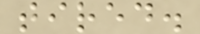tired.
